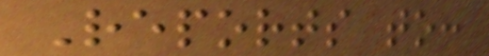Reports to:
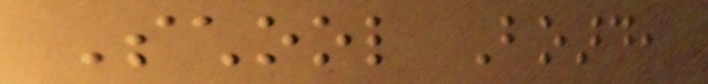School Board,
